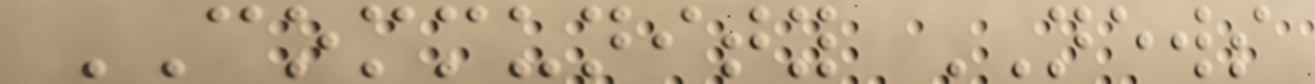COMMUNITY NEWS
